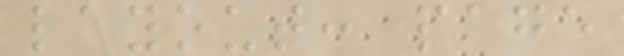layout: page
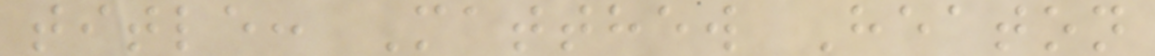title: Matthew Heaton
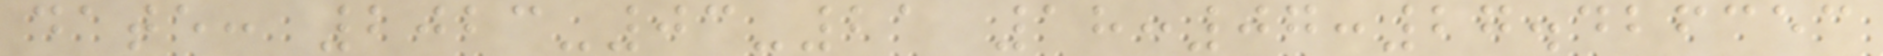date: 2023-03-21 18:07:27.426353
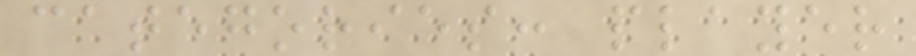categories: player
